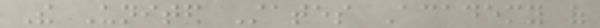The United States Academy of
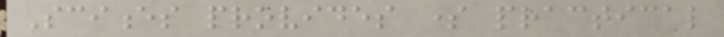Sciences provides some practical
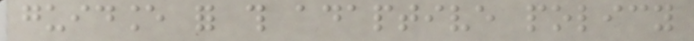guidance for this adaptive policy
